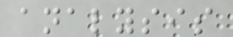analysis
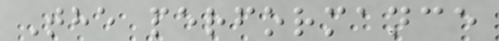The performance
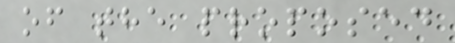of the proposed
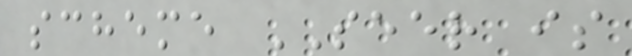scheme SEER is
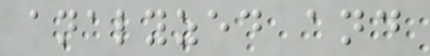analyzed and
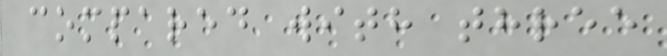compared with three
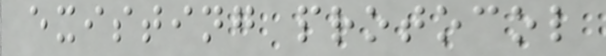existing protocol
